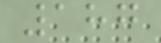187
